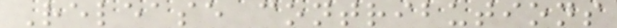Release contributions
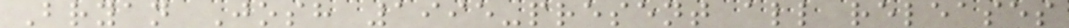Bryan Josh 1995-present all releases
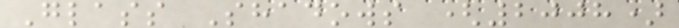Glass Shadows (2008)
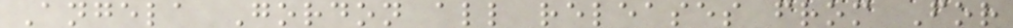Angela Gordon all releases from For
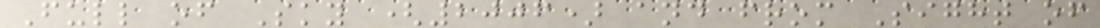Full of Sky (2006) and from Sight of
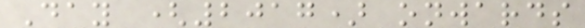Day (2017) onwards
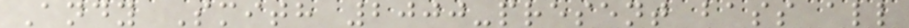Andy Smith 2000-present bass all
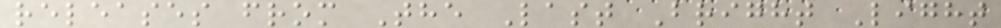releases from The Last Bright Light
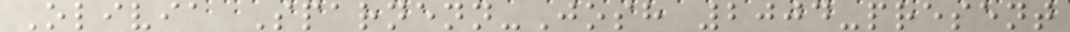Olivia Sparnenn-Josh 2004-present
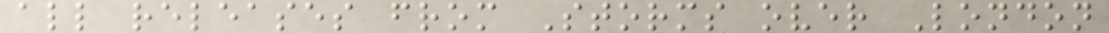all releases from Storms over London
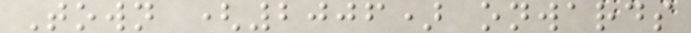Town (2006) onwards
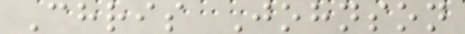Chris Johnson
